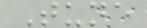Tune
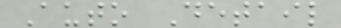Auto Detail
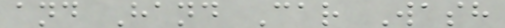and Hand Car Wash
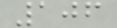106
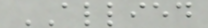ALLIED
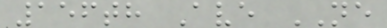156th Ave NE
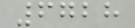6728
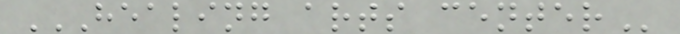HEALING ARTS CENTER
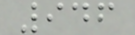946
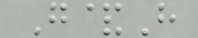G&H
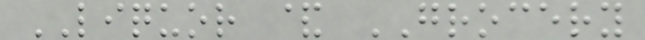LIQUOR & GROCERY
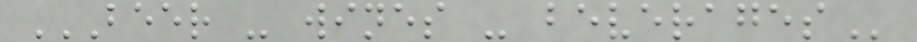BEER - WINES - BEVERAGES
